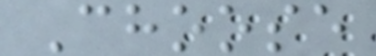Choose
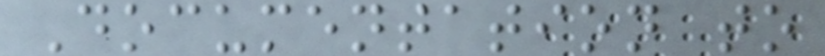Documentation to
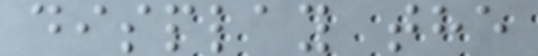display the
